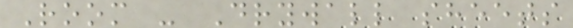Room - Drywall sheets
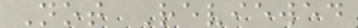Not Reviewed
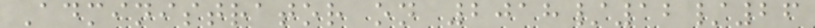Administrator on 2018/12/26
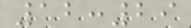12:29
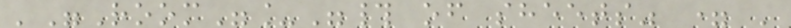'"Room"_"# of sheets" = '
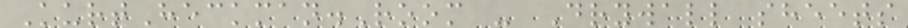KurtHeckman.Room - Drywall sheets
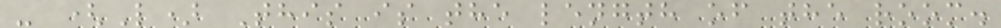- (L) This is the length of the room.
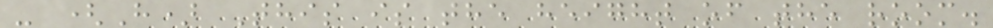- (H) This is the height of the room.
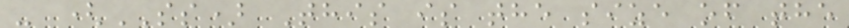- (SS) This is the size of the
